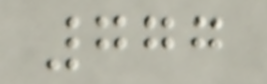777
